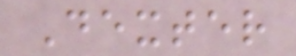Dexter
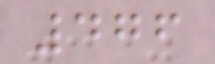476
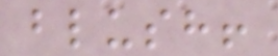blush!
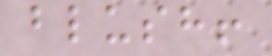blush!
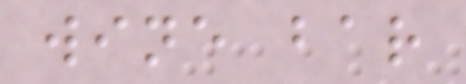wine bar
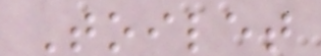Toilet
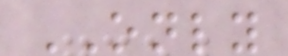ONLY
